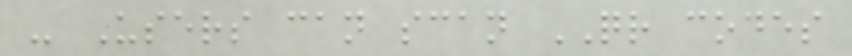- Users can scan QR codes
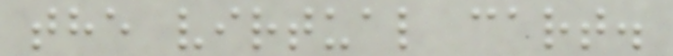the virtual cart.
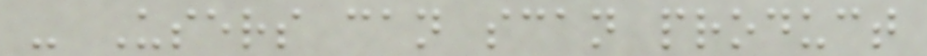- Users can scan product
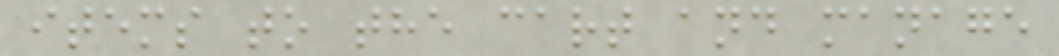items to the cart and manage
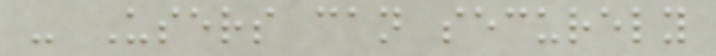- Users can securely
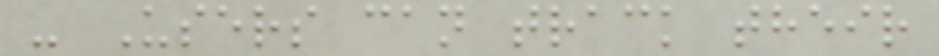- Users can track their
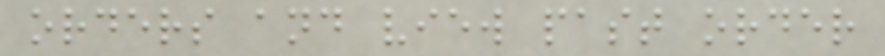orders and view past order
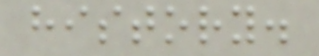history.
